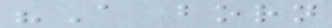"A born
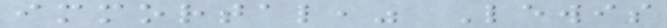immortal," Lewis
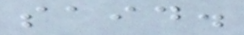said.
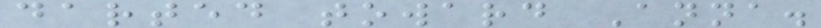darted toward Anna.
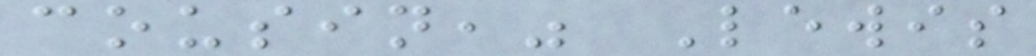cousin," Lewis
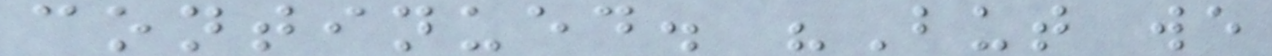continued. "But we
